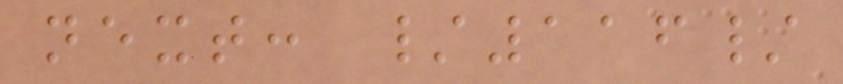next: /116/
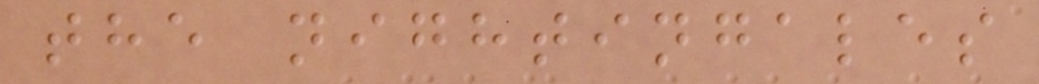the nightingales
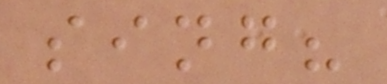sing?
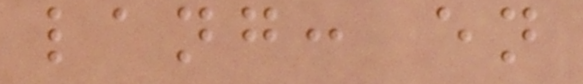lang: en
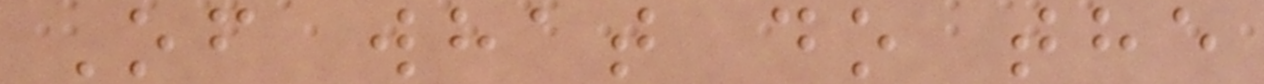Of what do the
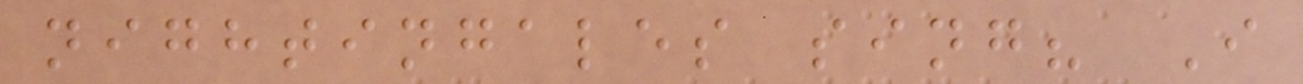nightingales sing? I
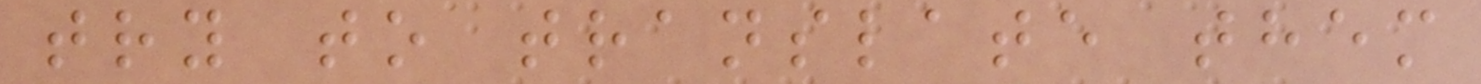try to translate them
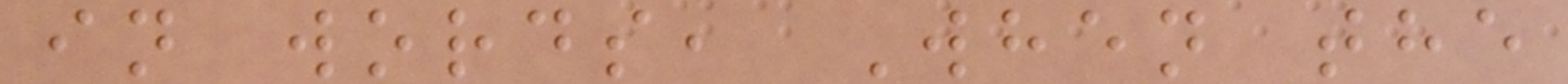in words, When the
